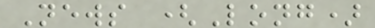News (Long)
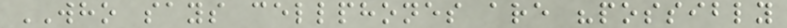WHO says cellphones are "possibly
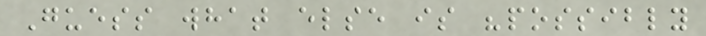Guess what else is "possibly
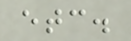etc.
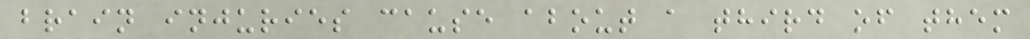brain injuries cause about a third of them
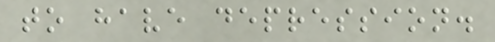to have depression.
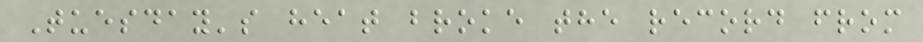Tuesday's heat broke the record from
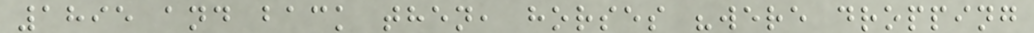1895 and back then, horses "were dropping
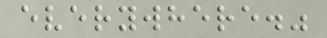everywhere."
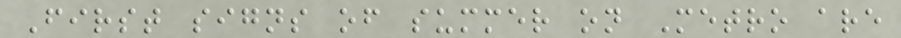First signs of summer on Metro are
